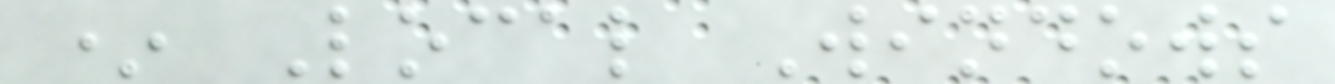* Local Windows
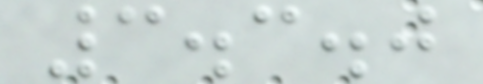3.3.0
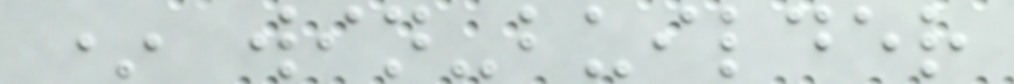* win-builder
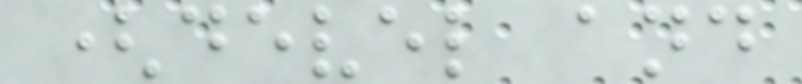(devel and
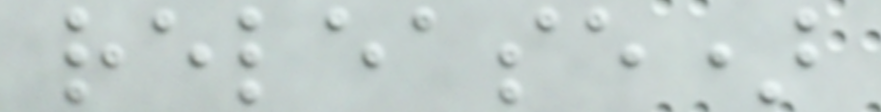release)
